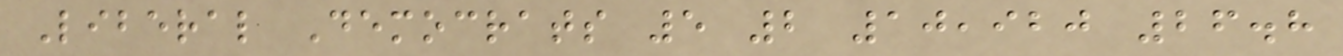Liberal Democrats 5 2 10,920 26.8
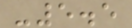-5.5
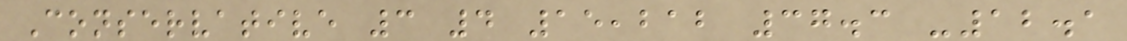Conservative 3 4 15,212 37.3 -12.1
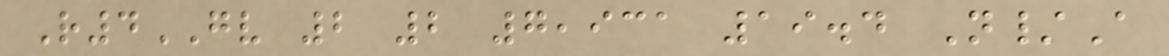R4GV 2 2 7,931 19.4 N/A
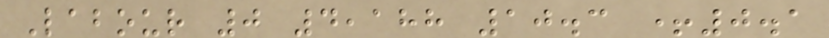Labour 0 4,188 10.3 +0.1
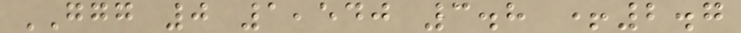GGG 0 1,540 3.8 +2.7
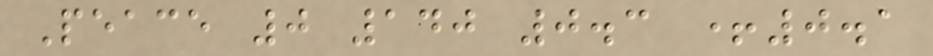Peace 0 140 0.3 +0.1
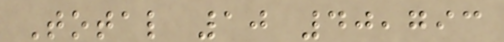Total 10 40,793
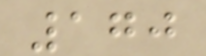170
